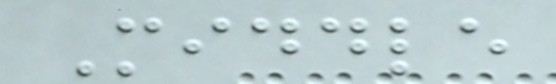Middle
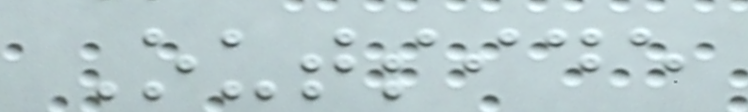Outside
